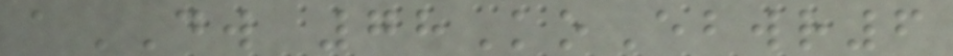aDW 78KoEbwr6
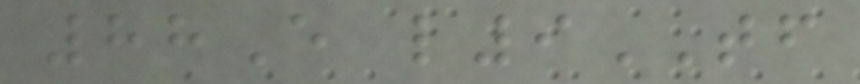88E l9TF
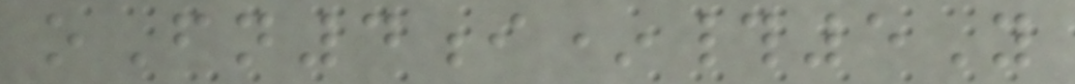oFn4i*#5Y
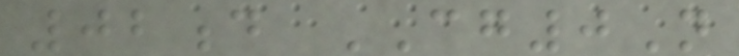02d CG0N
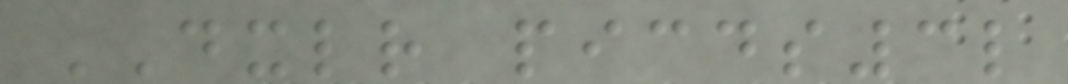DXLR picds3l
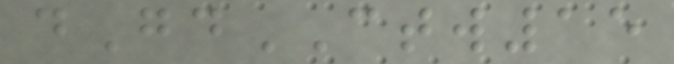dGdCTW15
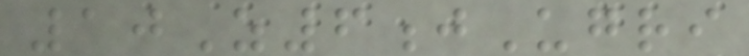10Z6jUgri
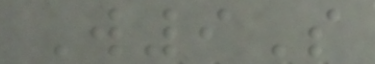W9S
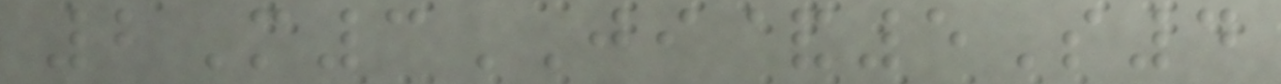2M3JI&5S4
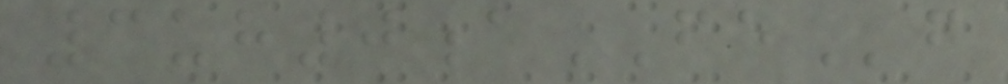3uh0aFEf
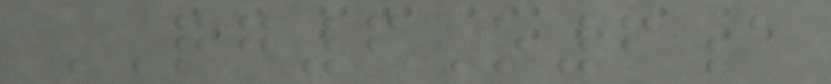QG6O6a
